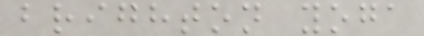brighton yoga
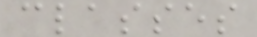classes
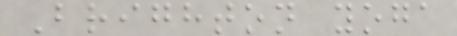Brighton yoga
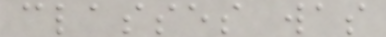classes was
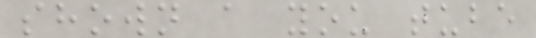shown a you tube
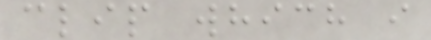clip which i
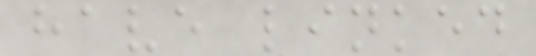have linked
